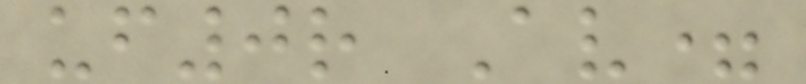uf0r Av=
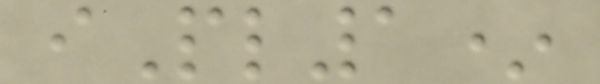iPl1*
